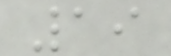19
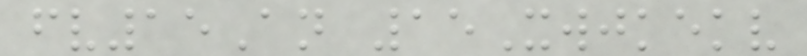fv15An 15Xwjkekv
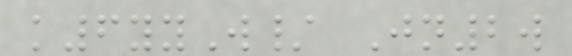k6yyW/ Jn2w
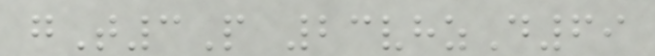gT3P 23vhzD69
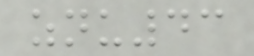znu43
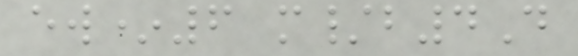ew*6 m/b4D
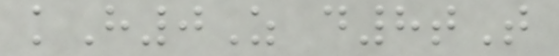kH0Z d8tT
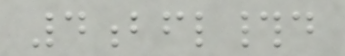4bfl#d
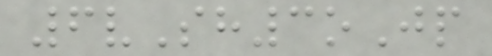6vSh3oJp
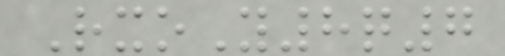RxoY8q7
